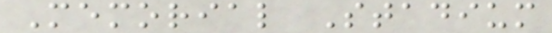Memorial Stadium
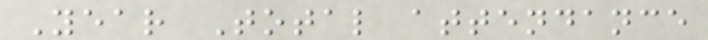Year Total attendance
